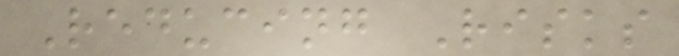Reducing Risks
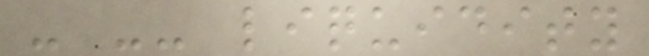- -- liquidity
